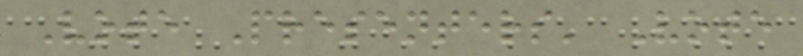Vote Presenters' Vote
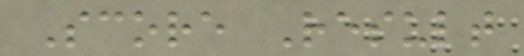Score Result
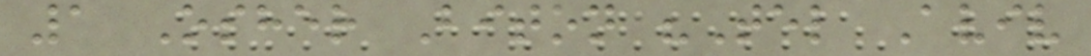1 Osher Biton "Tel Aviv
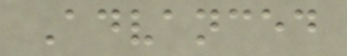Advanced
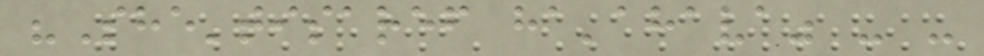"She'tisaref ha'ahava" - -
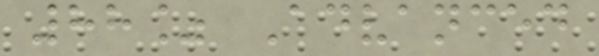88% Advanced
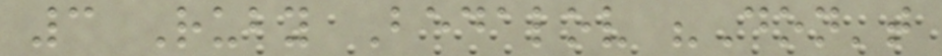3 Ruby Bedalov "Don't
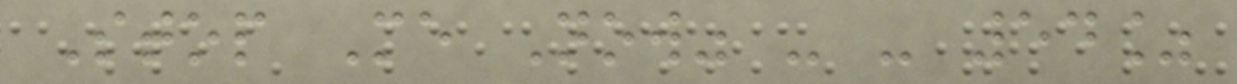Stop Me Now" - - 54%
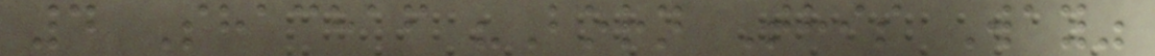4 Shachaf "Born This Way"
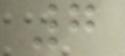7
